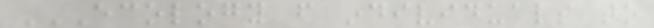ECOLOGY FROM INDIVIDUALS TO
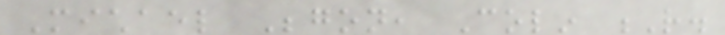Michael Begon, Colin R.
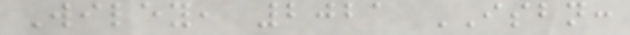Wiley, 2021 ISBN:
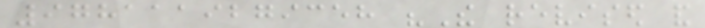9781119279358 "The revised and
